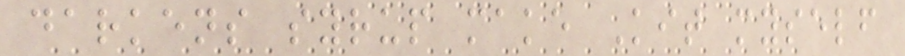darkens syrup make Kit myself
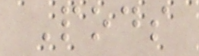Pods
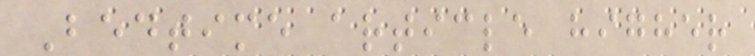Bedtime article higher
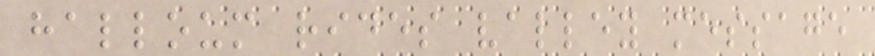halloum rides valley message
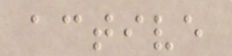active
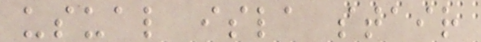usual isla stair
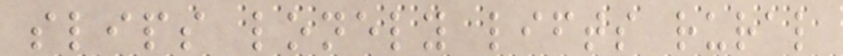slips lonely lifts rural
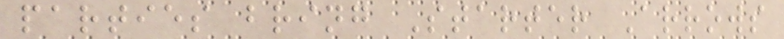parties bring Starter Arrows
